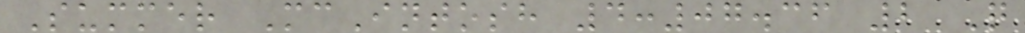Summer McIntosh 4:07.36 2 Q
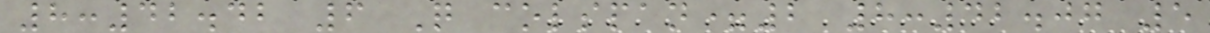8:42.42 6 Q colspan=2 8:42.07 5
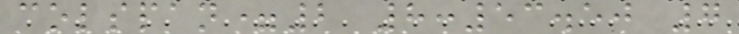colspan=2 8:53.50 7
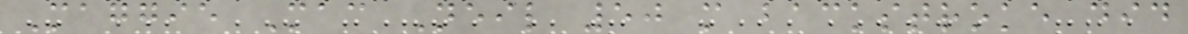Maggie Mac Neil 50 m backstroke did
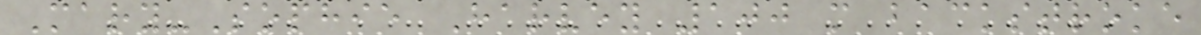Mary-Sophie Harvey 100 m backstroke
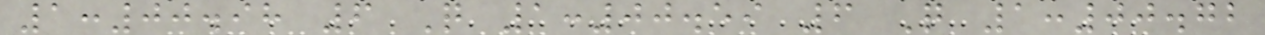1:00.98 6 Q 1:00.59 6 Q 1:00.72
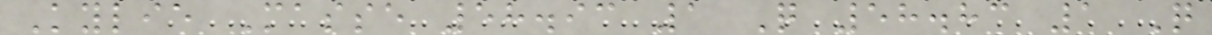Kylie Masse 58.93 1 Q 58.83 1 Q
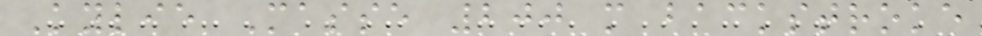Kylie Masse 200 m backstroke
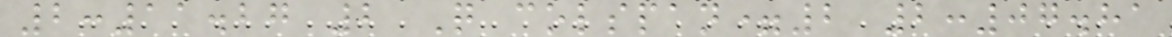2:11.27 2 Q colspan=2 2:07.81
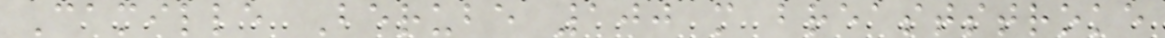Camille Berube 100 m breaststroke
